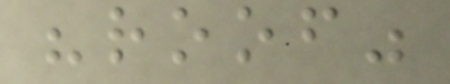"roof"
